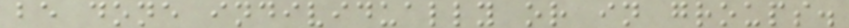be done individually or in groups.
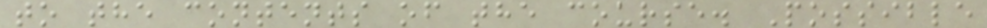to the contents of the course. Possible
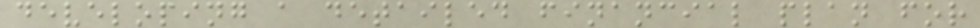developing a detailed financial plan for
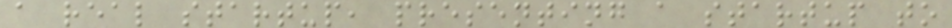a real startup, presenting a startup to
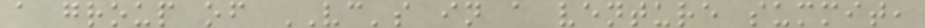a group of VC's in a venture summit,
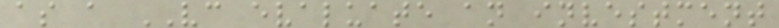as a VC evaluate an investment
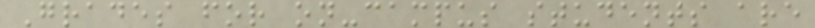Grades for on-campus students are
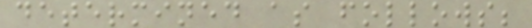determined as follows;
